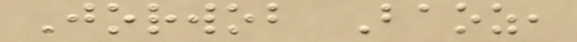Jorwob Baoz,
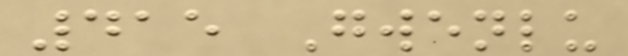415 Gwenlu
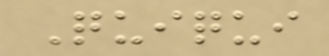Quiqui
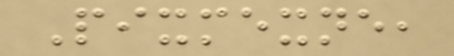Pixmexne,
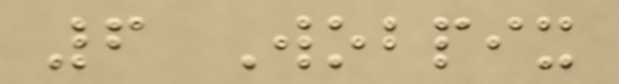6 Wobpix
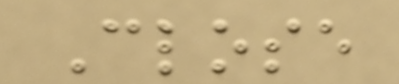Close
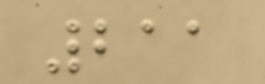211
